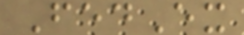FedEx
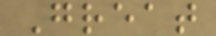Great
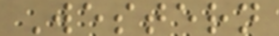Western
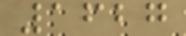1627
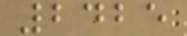2425
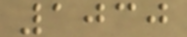1030
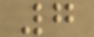7
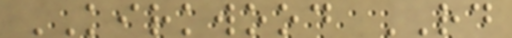KIRKWOOD RD
